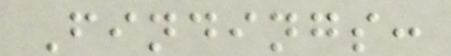Findings:
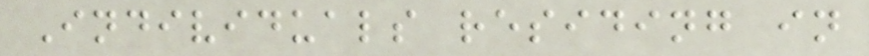Individuals residing in
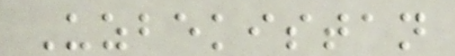Uzbekistan
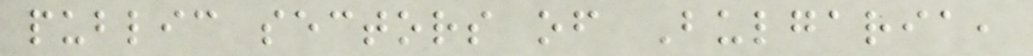public sectors of Bulgaria,
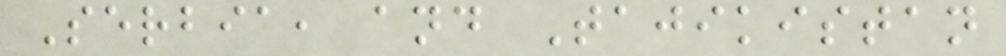Serbia, and Tajikistan
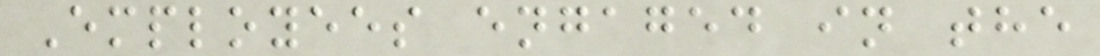Employees engaged in the
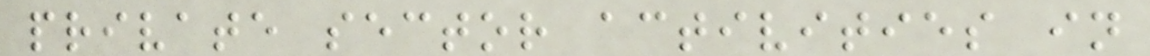private sector activities in
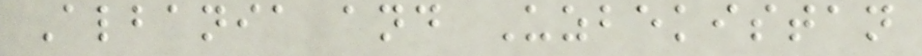Albania and Uzbekistan
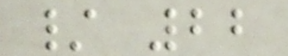/ 22
